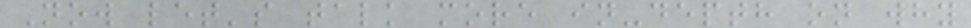Now let's talk more in-depth on why
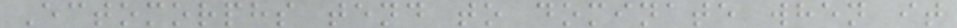Ectomorphs tend to dominate when it
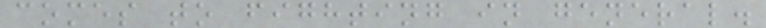comes to fighting in general.
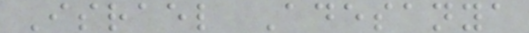Israel Adesanya
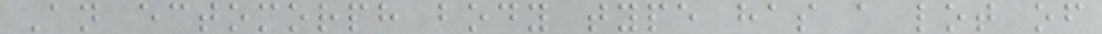An ectomorph body type has a lot of
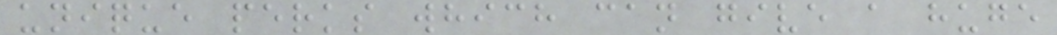unique perks which can give a huge
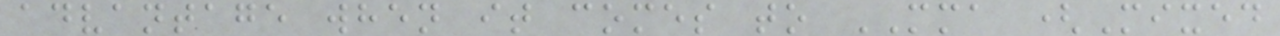advantage when it comes to MMA (Mixed
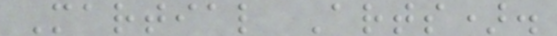Martial Arts).
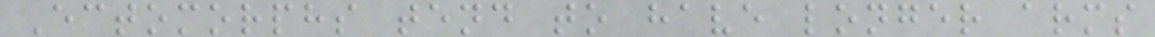Ectomorphs tend to have longer arms
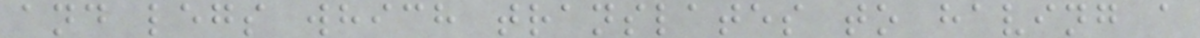and legs which translates to having a
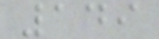149
